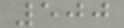500
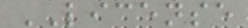LICENSE
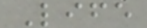Life
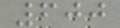600
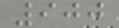900
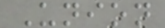Union
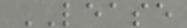LEASE
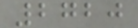2720
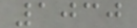1030
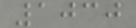1030
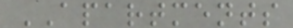APARTMENTS
